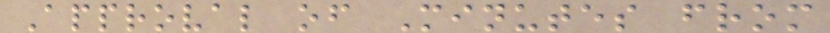Approval of Minutes from
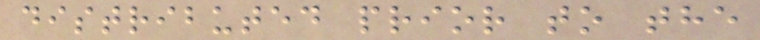distributed prior to the
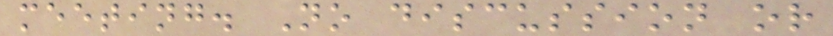meeting. No discussion or
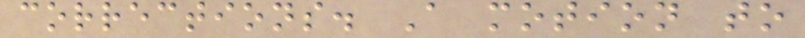corrections. A motion to
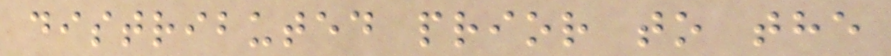distributed prior to the
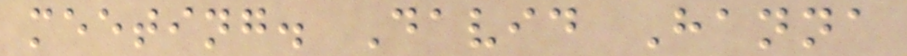meeting. David Hanna
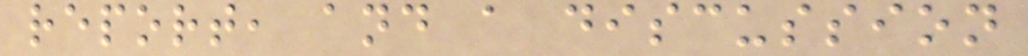report, and a discussion
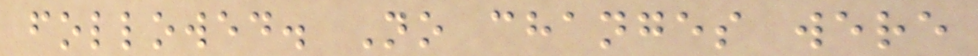followed. No changes were
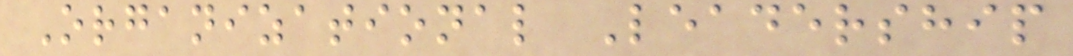Organizational Leadership
